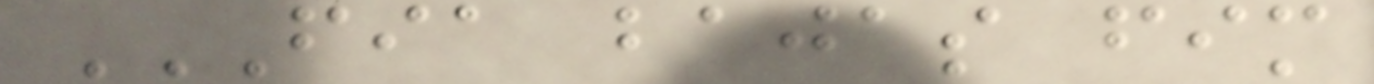FIA BAJAS FIM
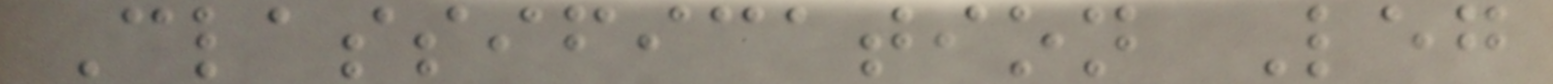Classification Leg
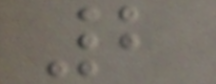2
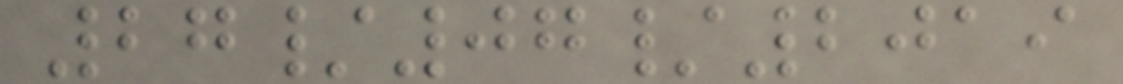27/07/2019
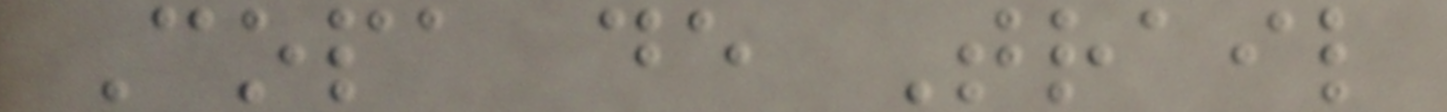Copa de Trail
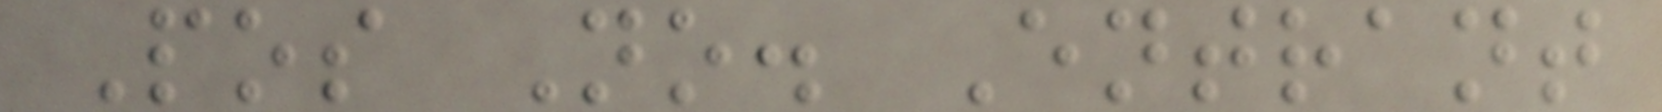Pos No. Entrant
